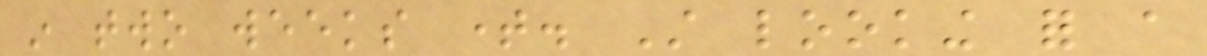in two weeks time. Still looking for a
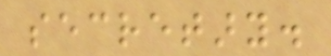secretary.
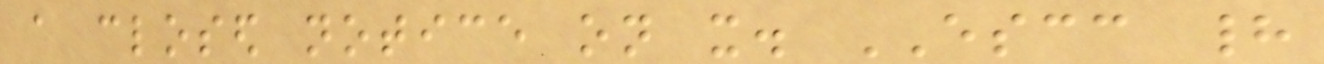a closed notice on it. ESCC had
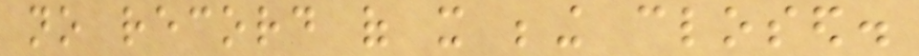no record of it being closed.
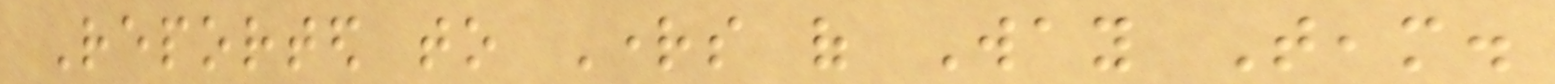Reported to Rights of Way Team.
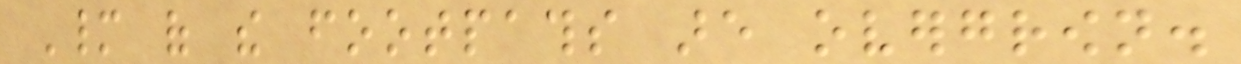Many of the footpaths are overgrown.
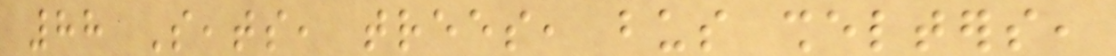88 Seats, trees, bus shelters,
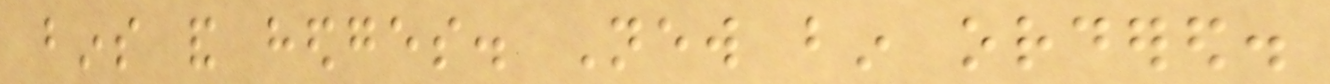bins and hedges. New bin ordered.
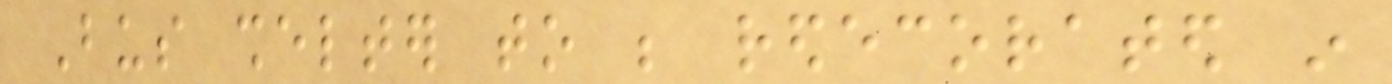Bus shelter to be redecorated in
